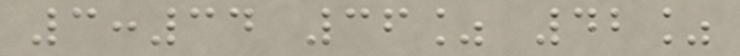3:34 36% 42%
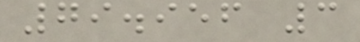79.956 3
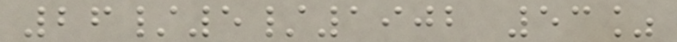26/5/1902 53%
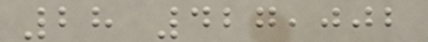28 427,002
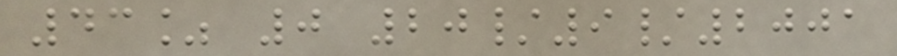43% 0 20/9/2001
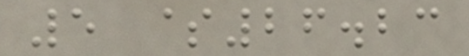5 $26.23
